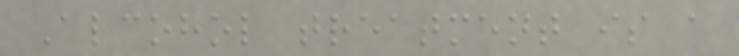Alcohol treatment is a
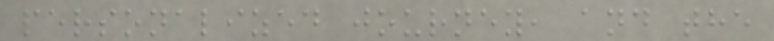personalized journey, and the
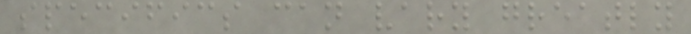specifics can vary greatly
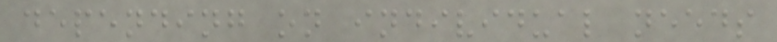depending on individual needs
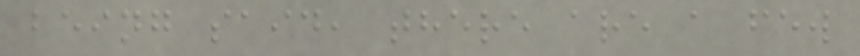being said, there are a few
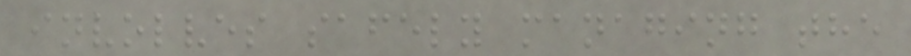involves safely managing the
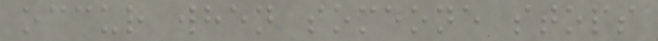occur when someone stops
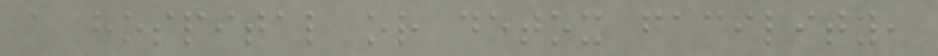a hospital or detox facility,
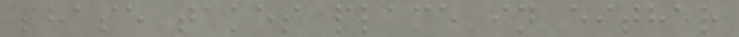phase takes place in either
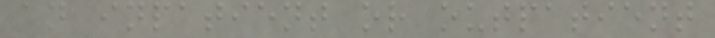an inpatient or outpatient
